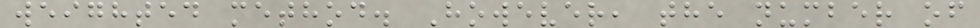weighted method. However, the number of
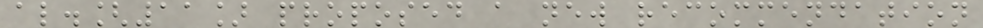al.[11] proposed a new recommendation
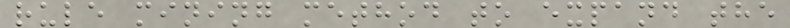rule mining method to expand the
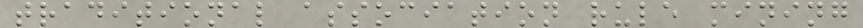traditional association rule mining
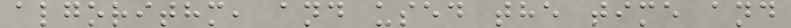algorithm, and used the time and
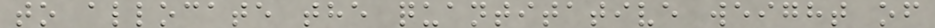to allocate the quantitative weight of
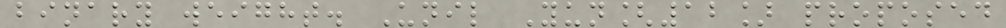binary weight. Unil Yun[12] proposed
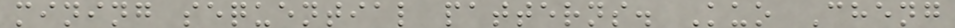mining sequential patterns. Kuo Cheng
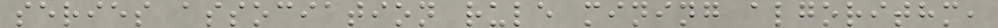series association rule mining algorithm,
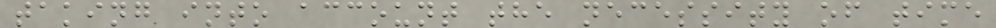taking into account the necessity of time
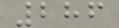286
